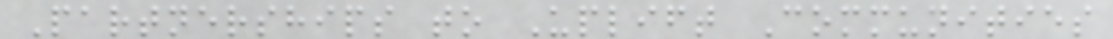Partnerships to Uplift Communities
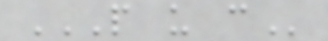P U C
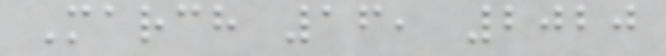March 16, 2020
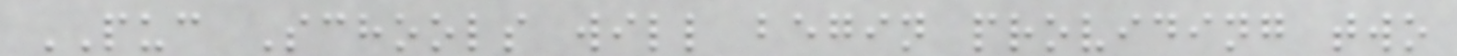PUC Schools will begin providing two
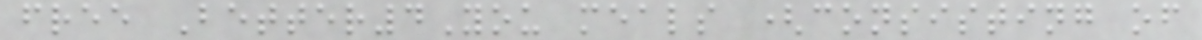free Better4You meals (consisting of
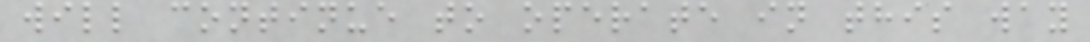will continue to operate in this way
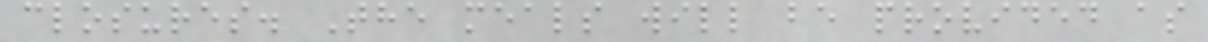closures. The meals will be provided as
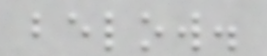below.
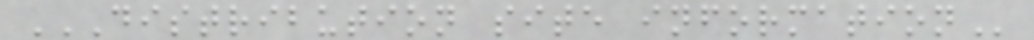DISTRIBUTION SITE INFORMATION
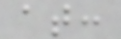at:
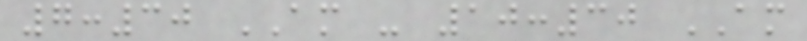7:30 AM - 10:30 AM
